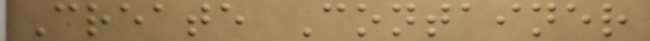Create Container
